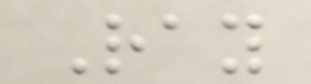Ray
